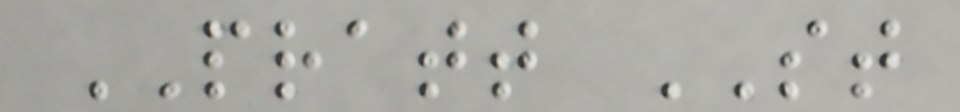PRATT ST
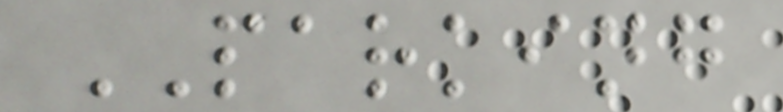PARKING
